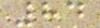84
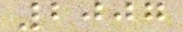2007
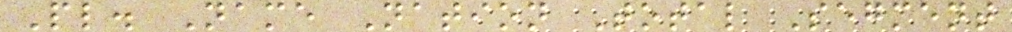Pl. Name Nation Total Segment
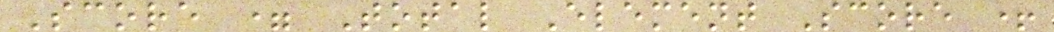Score = Total Element Score +
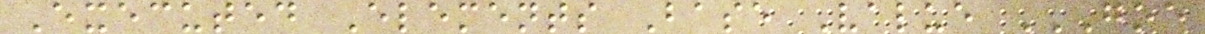Executed Elements Base Value GOE
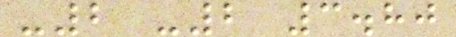-2 -2 3.80
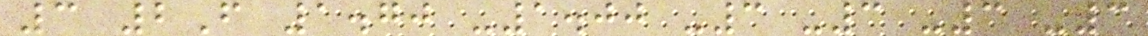3 2F 1.70 -1.00 -3 -3 -3 -3
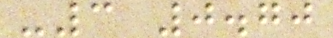-3 0.70
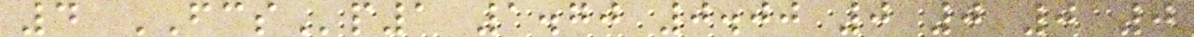4 FCSp1 1.70 0.00 0 0 0 0
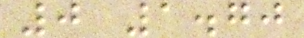0 1.70
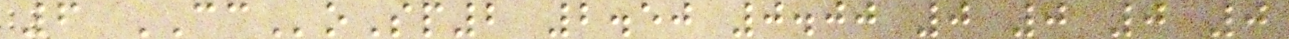6 CCoSp2 2.50 0.00 0 0 0 0
